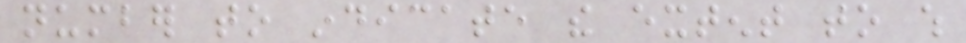number to indicate the extent to which
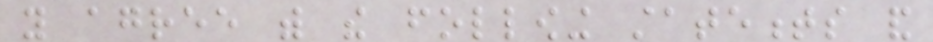you agree with the following statements and
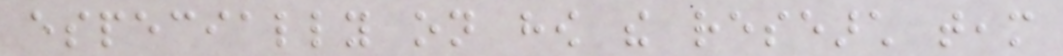especially on how the research team
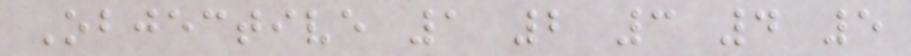Objective 1 2 3 4 5
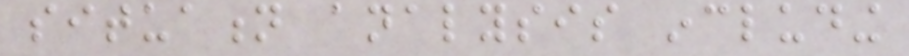situation analysis including
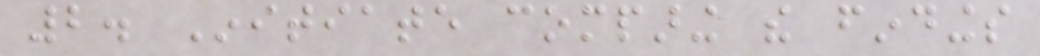2. Initiate comparing the findings
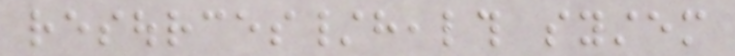resources/health system
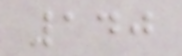140
